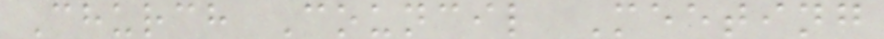Church Council Meeting
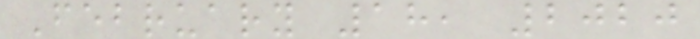February 18, 2020
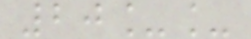20__
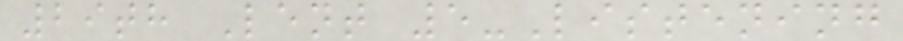29th Lent 5-Listening
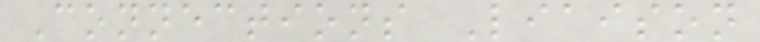Connections Liaison
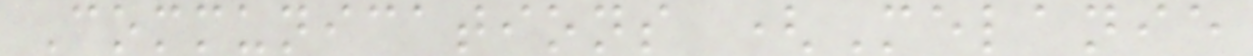Communications (Melanie
